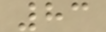83
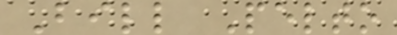Bill Pelto
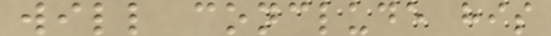will conclude his
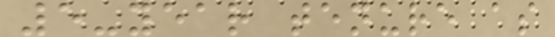5-year tenure as
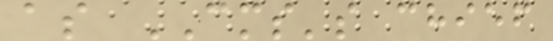as CMS's chief
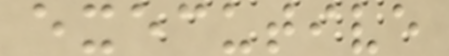executive
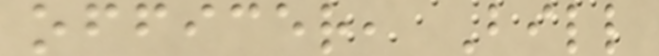officer, Bill
